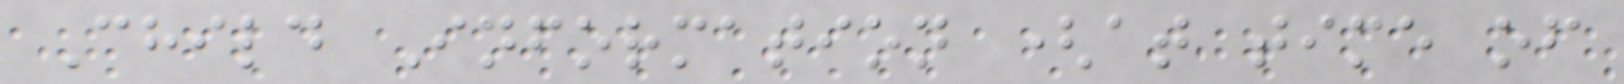Child Information (at time of
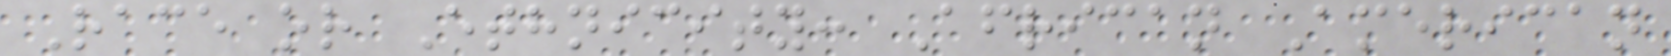Race or Ethnicity: African American
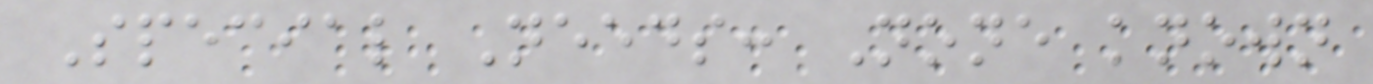Special Needs: None known
